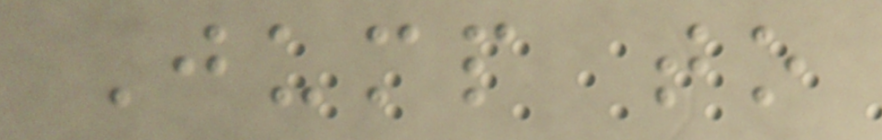Jump to
